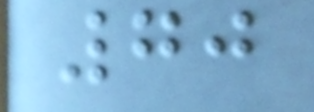70
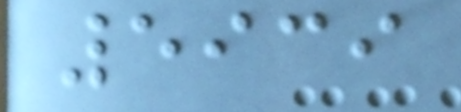5939
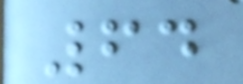64
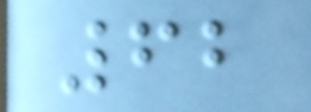62
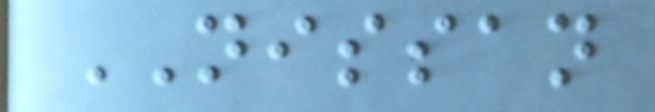NISSAN
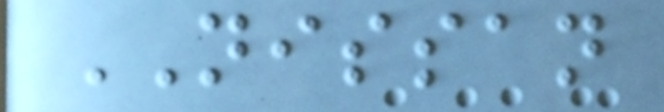NISSAN
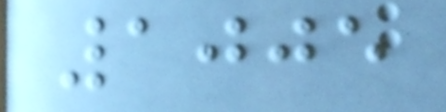1005
